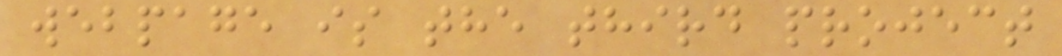webpage is the third project
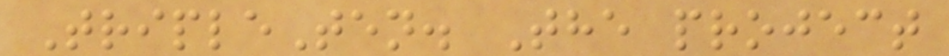TripleTen. The project
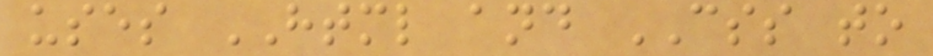uses HTML and CSS to
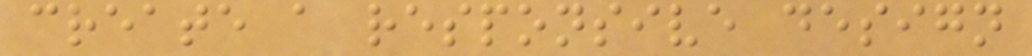create a responsive design
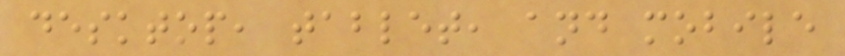desktop, tablet, and mobile
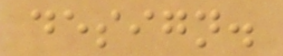design.
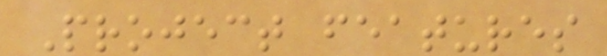Project features
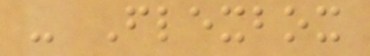- Flexbox
